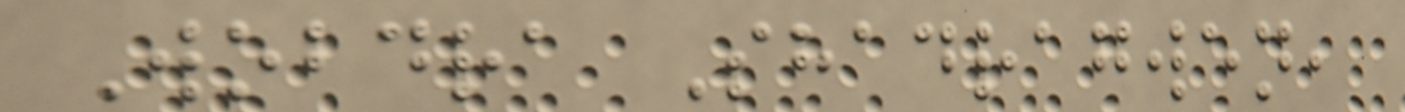Wobdra Shadragwen,
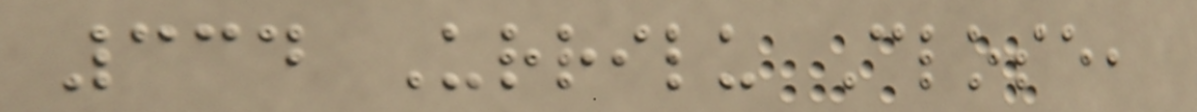334 Urrilu Close,
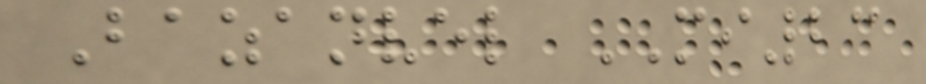Bazanvel MI23
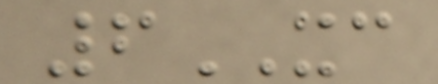6XC
